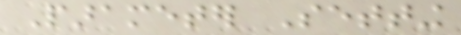Parameter Setting
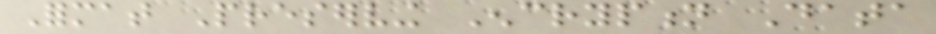Format Preserving Encryption Data
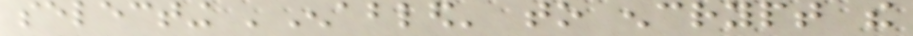selecting 'Enabled' to encrypt the
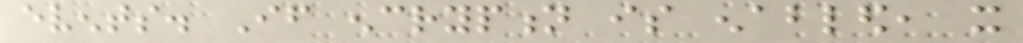events. If encryption is enabled, it
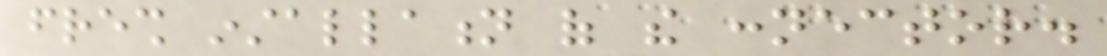fresh installation of the connector.
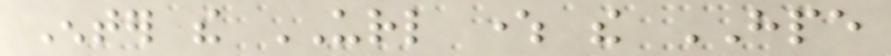Enter the URL where the HPE
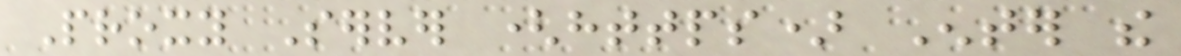Proxy Server (https) Enter the
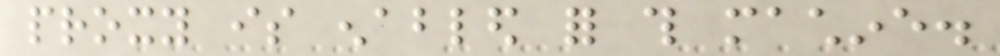proxy is enabled for this machine.
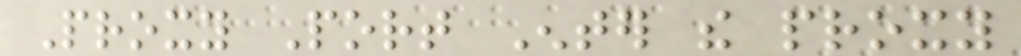Proxy Port Enter the proxy
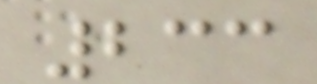233
